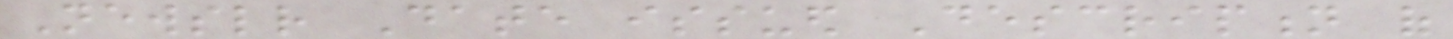Newsletter Date issued Description of
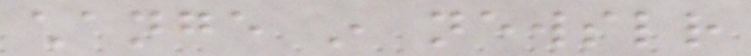change in newsletter
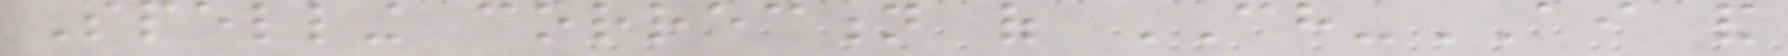Spelling correction of CH-AI and
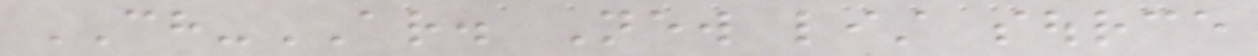CH-AR. New list source
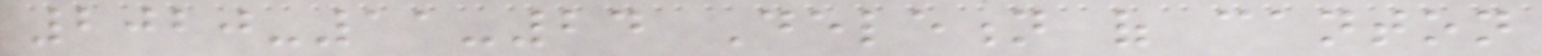2020-11-24 Deletion of canton
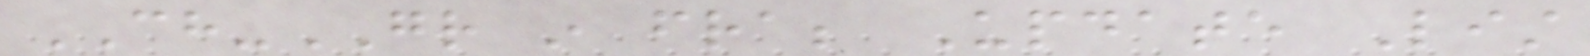CH-GR in fra; Update List
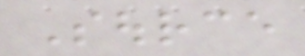Source
